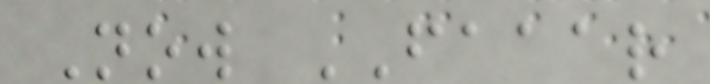Now FAAAR
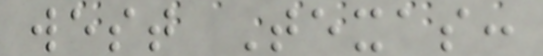west Texas:
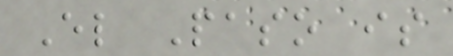El Paso is
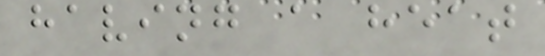having a heat
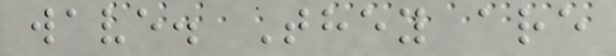wave. They are
